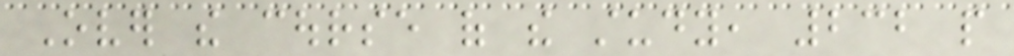Over the course of the study, 232 people
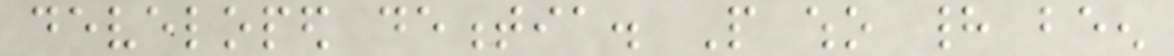developed dementia. People who had been
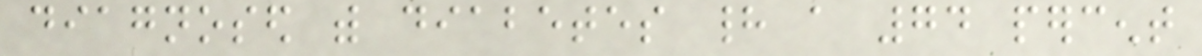diagnosed with diabetes had a 74 percent
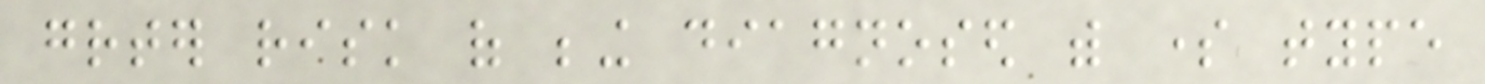greater risk of being diagnosed with some type
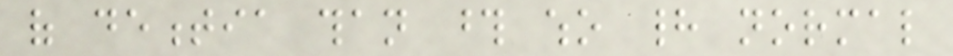of dementia than those who had normal
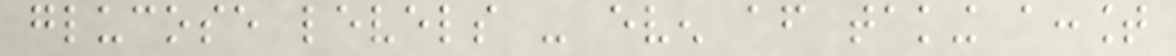glucose levels - even after taking account
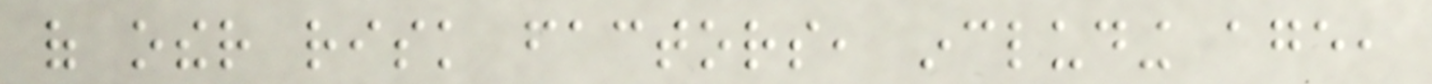of other risk factors, including age,
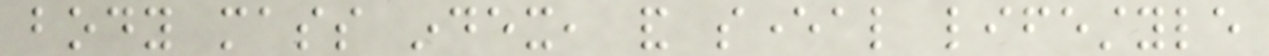body mass index, and several lifestyle
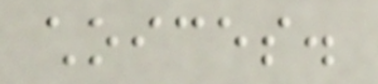choices.
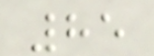85
